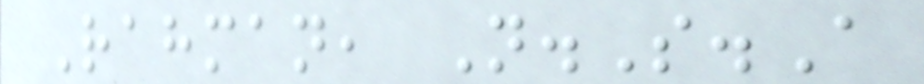Rahman, N.S.A
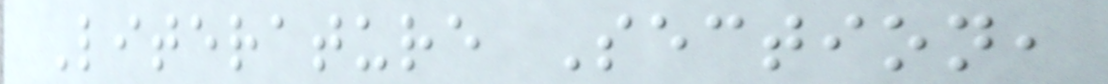Literature Section,
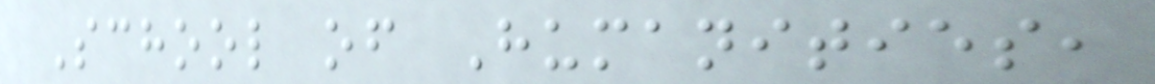School of Humanities,
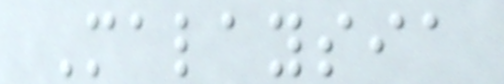Malaysia
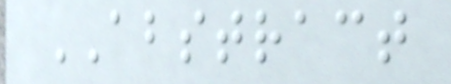ABSTRACT
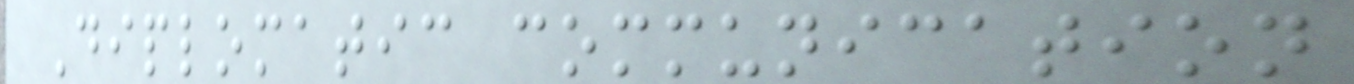Diplomatic communication
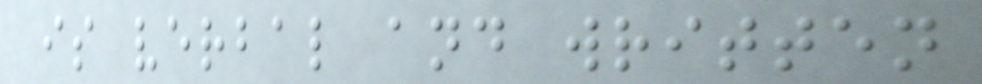is verbal and written
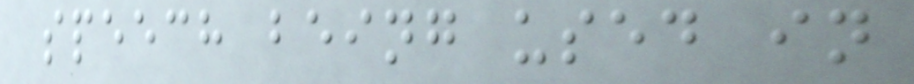speech being used in
